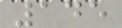145
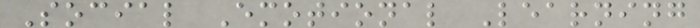Social Emotional Learning
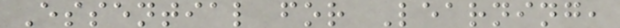Essential for Learning,
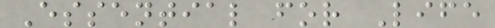Essential for Life
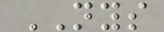NYS
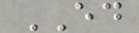ED
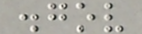.gov
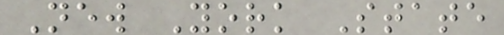New York State
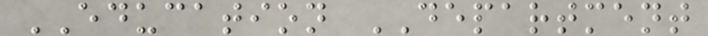EDUCATION DEPARTMENT
